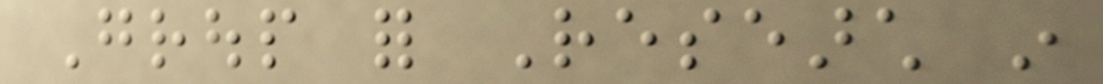Group for Research in
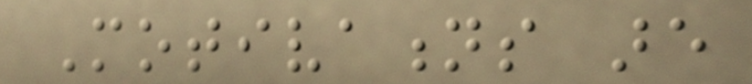Motivations are
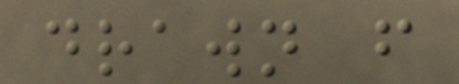drawn from
